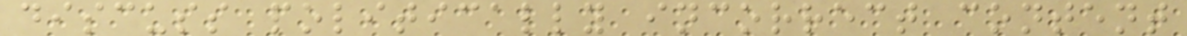discuss politically incorrect content
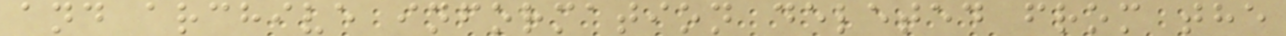and archive information deleted from the
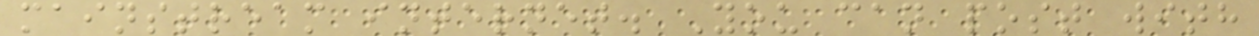mainstream internet. You can post with
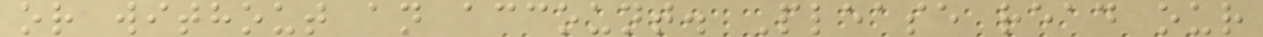or without an account. Please read our
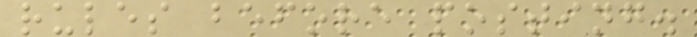rules before posting.
